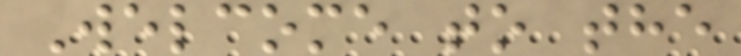Welcome to the
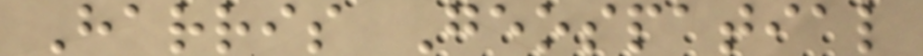Harris Geospatial
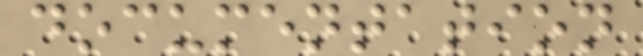documentation
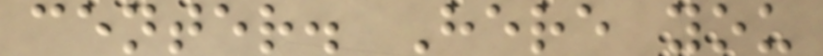center. Here you
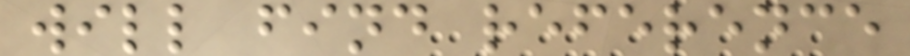will find reference
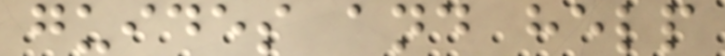guides and help
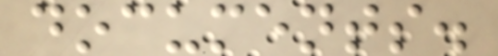documents.
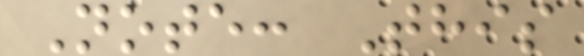Note: This
